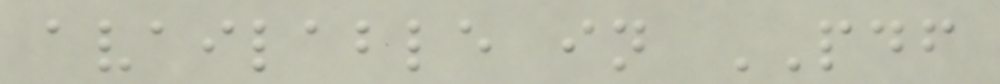available in PDF
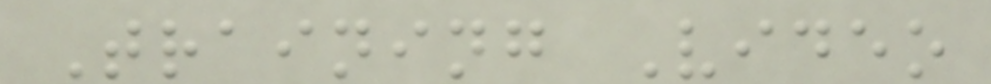Training Video
